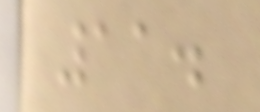11.
